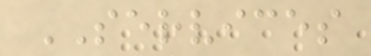SERVICES
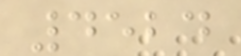4524
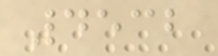4532
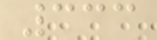333
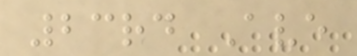23rd Ave
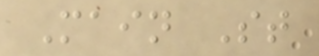Main St
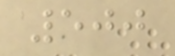500
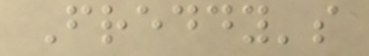Freddy's
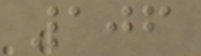106
